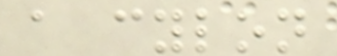a cylon
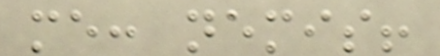me: nemis!
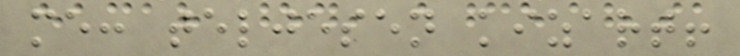me: teljesen kizart!
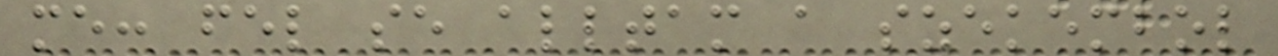me: fel se alltam a szekembol
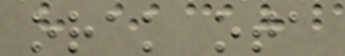orak ota
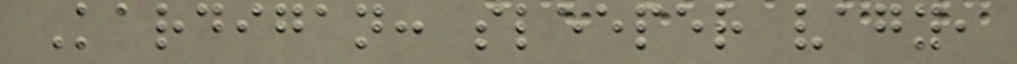Kardigan: sleeper vagy,
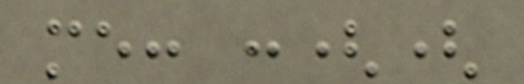me: :((
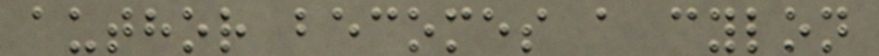author becomes a cylon
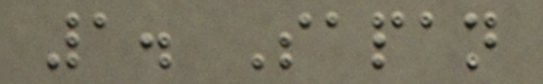1. Sapan
